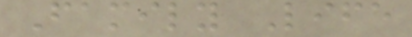Family Life
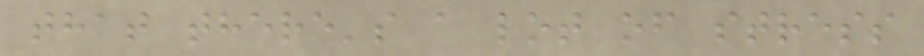that there's a lot of stress
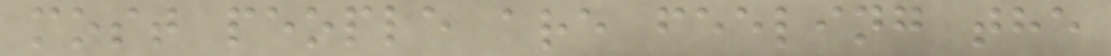most people are feeling the
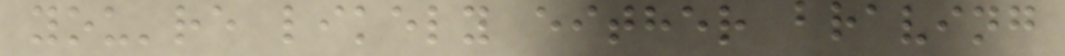you're likely either braving
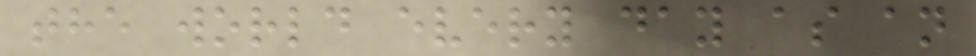the world every day as an
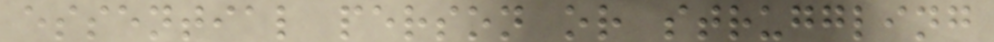essential person or struggling
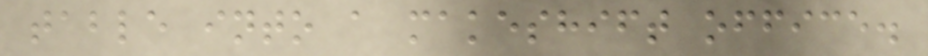table into a makeshift office.
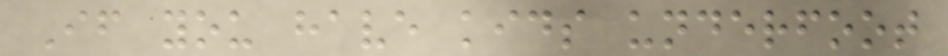If you have kids underfoot
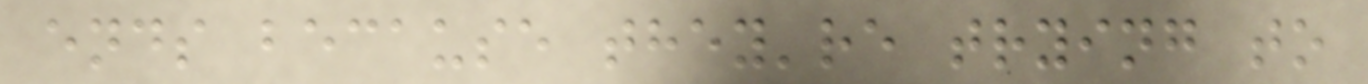ends because they're trying to
